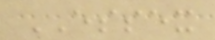ESSEX
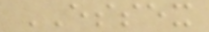ESSEX
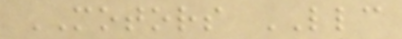MOTORS LLC
